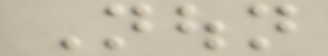Noun
